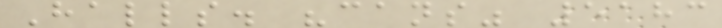Halls. "cans" 5183
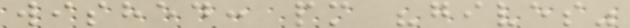wished: pm "gives"
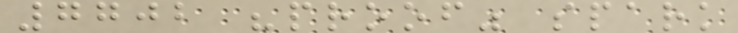7702 "proof" spark
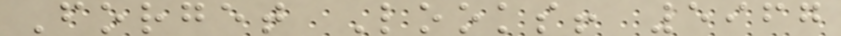Forget Looks! 5967
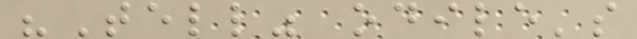"Tell" odile's
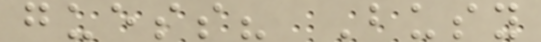guess? Busy
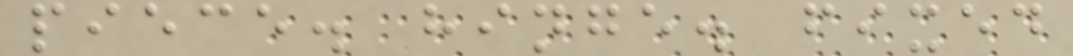piece. hinge. fixed
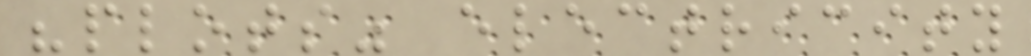"plots" electricity
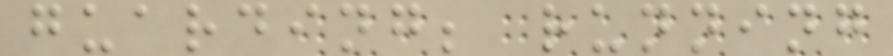guarding; running
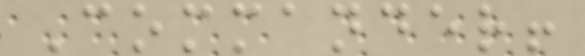Commander!
